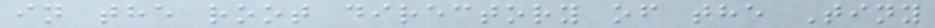in the root directory of the Tiny
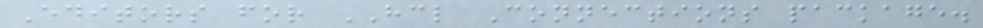Editors for HCL Connections package.
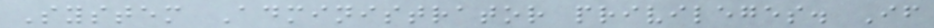System Administrator privileges. If
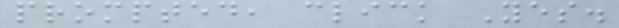prompted, click Yes.
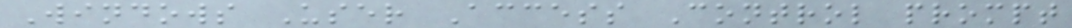Windows User Access Control prompt
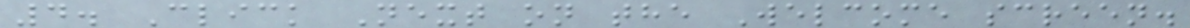4. Click Next on the Welcome screen.
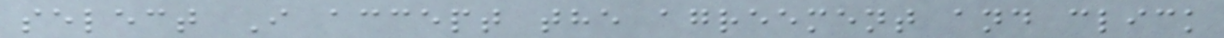select I accept the agreement and click
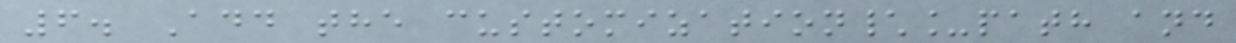6. Add the customization\_path and
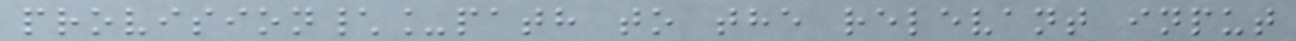provision\_path to the relevant input
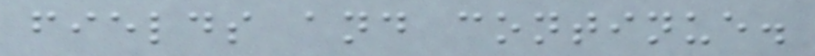fields and continue.
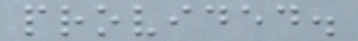provided.
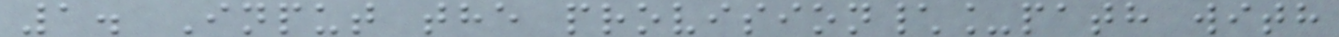1. Input the provision\_path with
